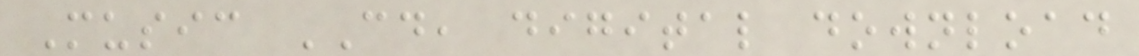Music CD, digital download
